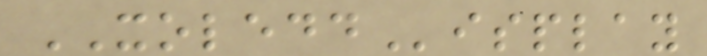XOLEDDisplay
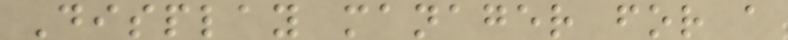Display manager for a
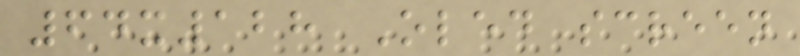64x128 Oled screen
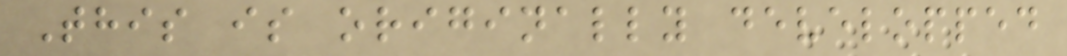This is originally developped
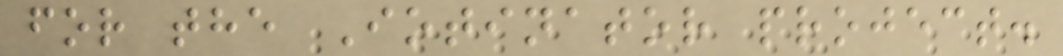for the Iotinator project.
